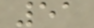51
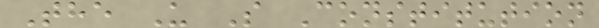The U S Constitution
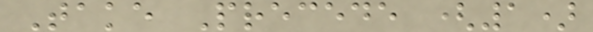Take Precede (1)
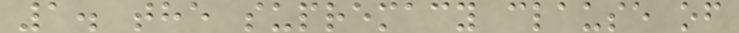1. the supremacy clause of
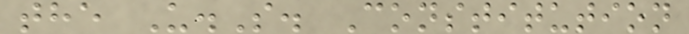the U.S. Constitution
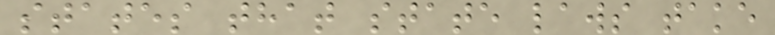states that state laws take
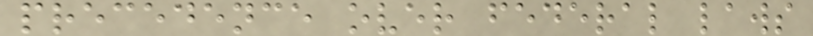precedence over federal laws
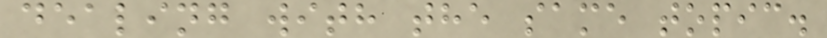dealing with the same topic.
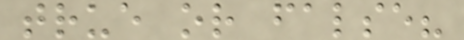true or false?
